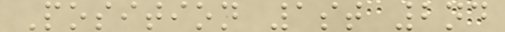Position 1st 2nd
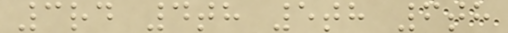3rd 4th 5th 6th
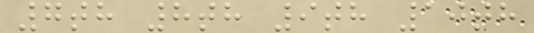7th 8th 9th 10th
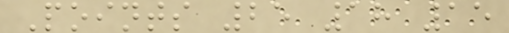Points 25 18 15
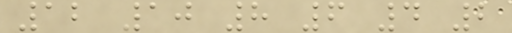12 10 8 6 4 2
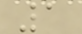1
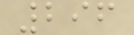296
